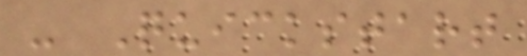- Quickstart
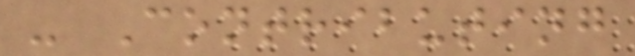- Contributing
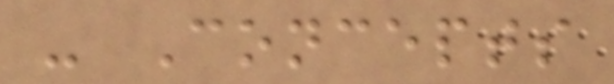- Concepts
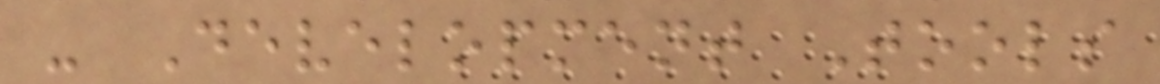- Development Tools
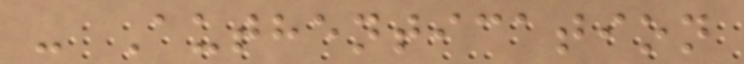- Authentication
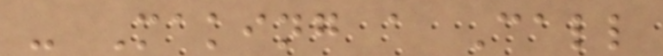- Making a Call
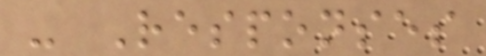- Responses
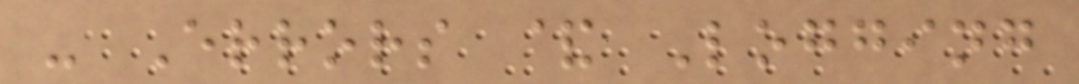- Errors & Logging
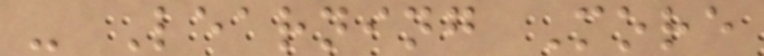- Learning More
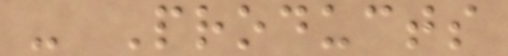- Products
